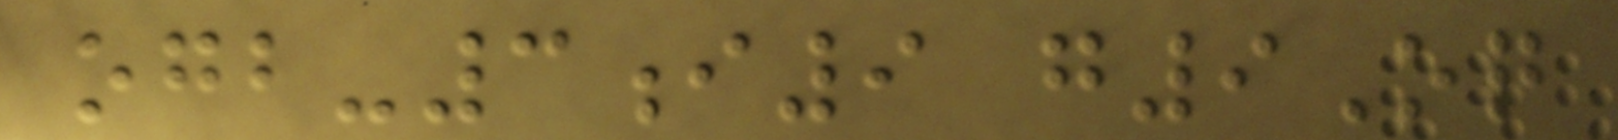ogb-3i9 g9Oq
